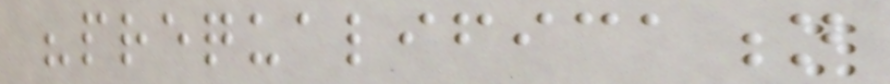"prequalification
